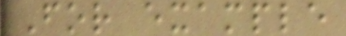For example
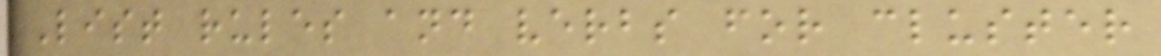List rules and verbs for cluster
